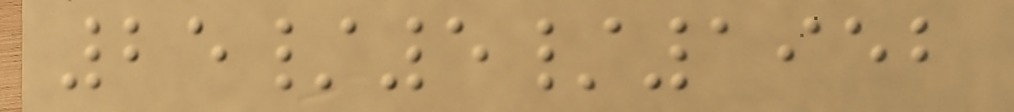25/5/1952
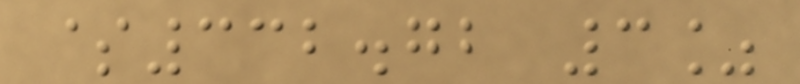$332.72 3%
